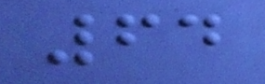64
